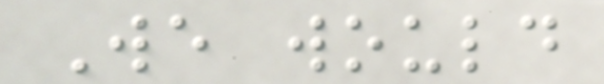We would
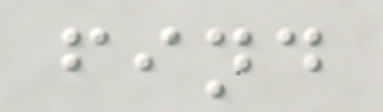find
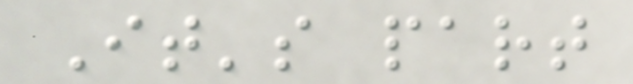It's part
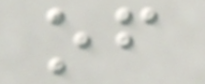of
